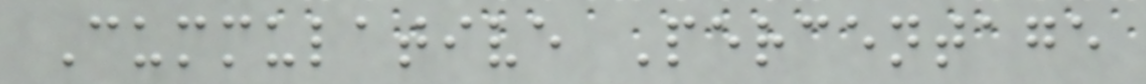Cummulative Percentage
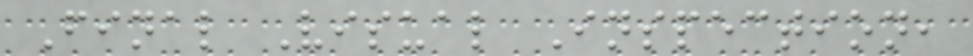Final Visual Inspection,
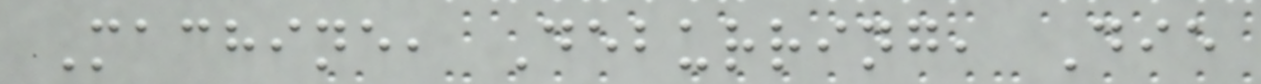Machine, Deburring, Die
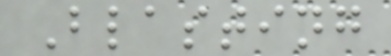Blasting
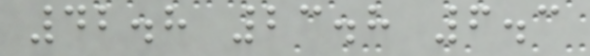42.8 23.8 6.3
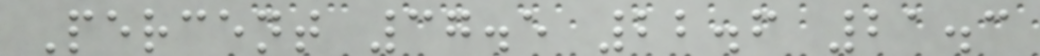Percent 37.5 22.6 21.3
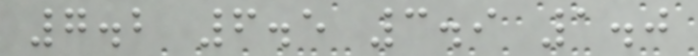7.2 6.5 3.9 1.0
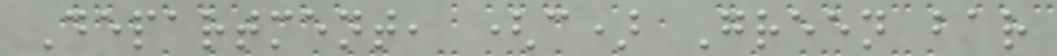Department, (c) Green bar
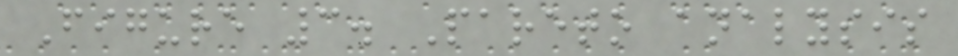Figure 3. Pareto analysis
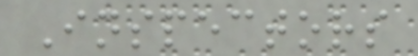Inspectors
